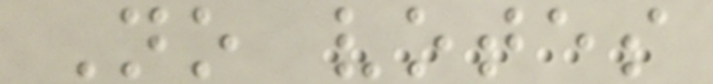No votes
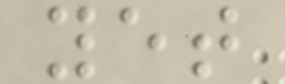yet
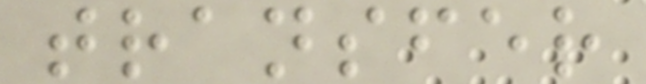transfer
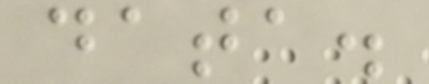data.
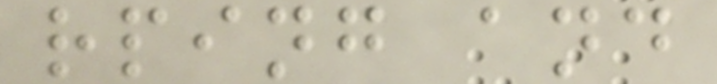rping and
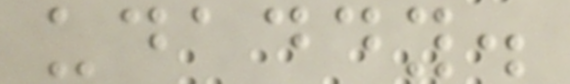udaddy.
